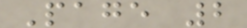Page 2
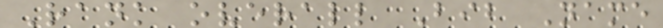Rank overall Bib Name
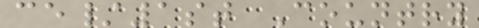ce/1st Country
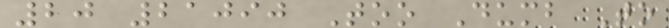20 21090 Too Dumb To
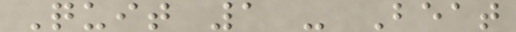Quit 1 - Beat
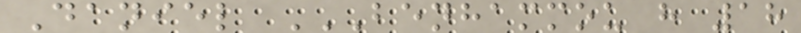Daniel BENHAMMOU H 18
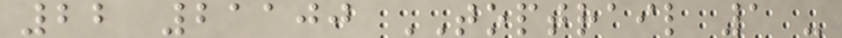22 21100 TOPTRAIL 1 -
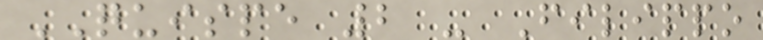QUISPE 2 - Filippo
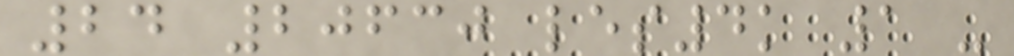24 20630 les4k 1 -
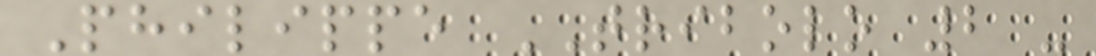Philippe TRIBOLO 2 -
